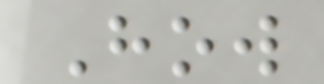How
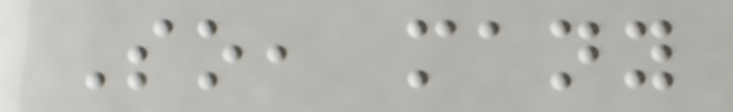So, many
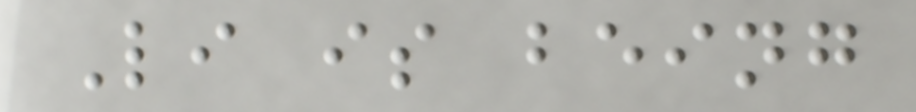Li is being
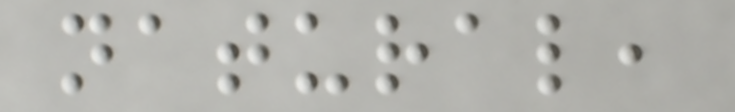natural,
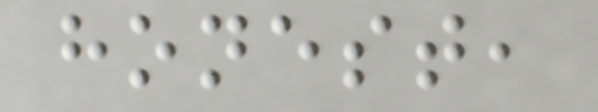honest,
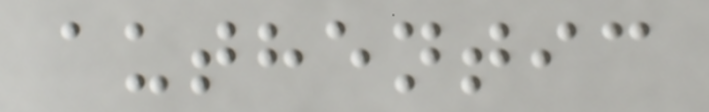authentic
